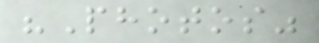"Photos"
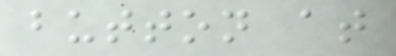button at
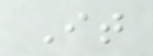It
